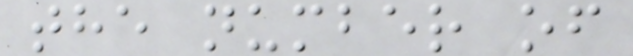the number of
